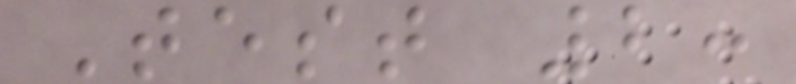Test 2:
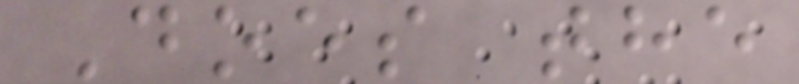Does the
